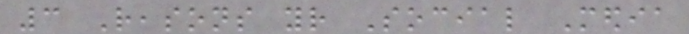3 Reasons your Social Media
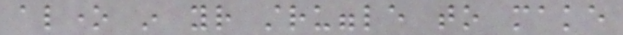alone in your struggle to make
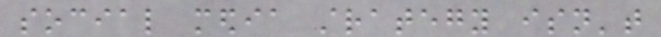social media strategy isn't
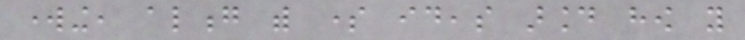working, along with some ideas around how you
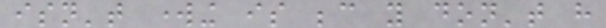isn't working is because you don't have
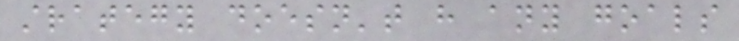strategy doesn't have any goals
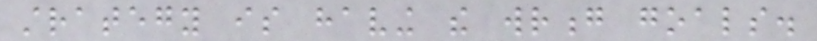strategy is having the wrong goals.
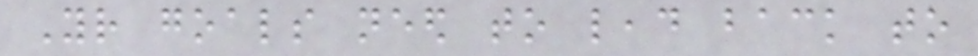Your goals need to lead back to
